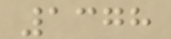1378
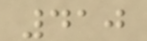410
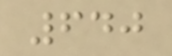640
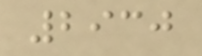2930
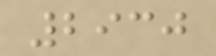2930
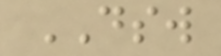DSW
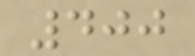400
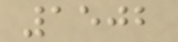1502
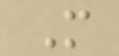M
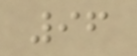96
